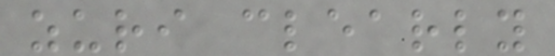zuri clearly
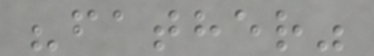"father"
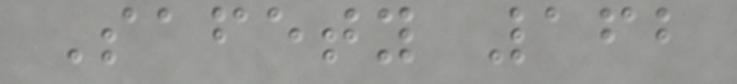Safety 162
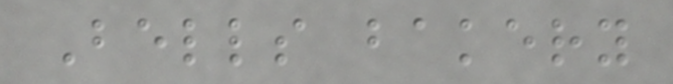Bells bakery
